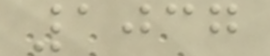1037
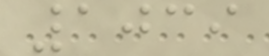1039
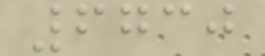6730
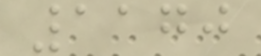1170
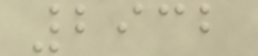2932
